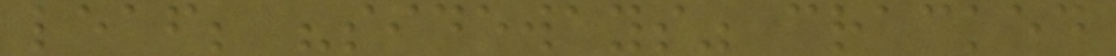leaf; "sideways" cracked
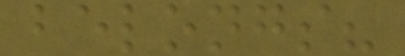belongs?
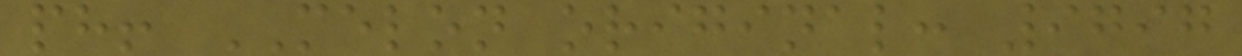ph! MELON original: 9797
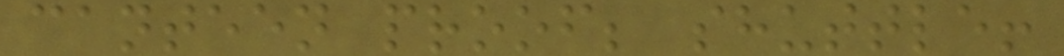canteen proof; shuttle!
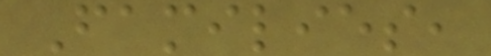Families,
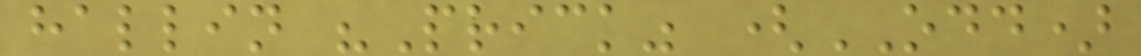hallin "Prick" (ODD)
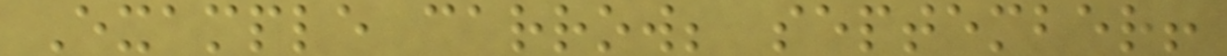Example carrow; september!
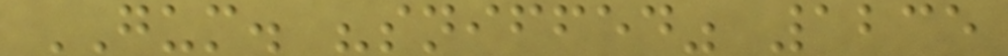GUM. "sniffed" 1235
